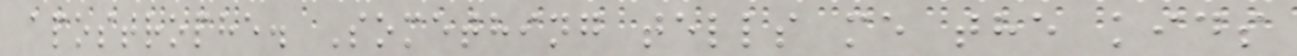apostrophe. Something tells me the kids
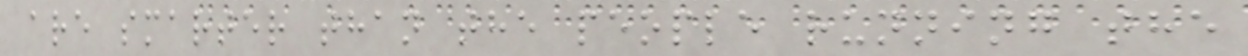are smarter than the people running the
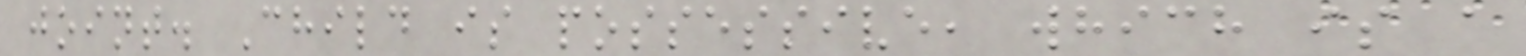joint. Child is possessive, which is a
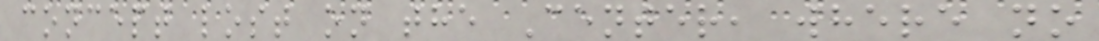concept lost on the Center, where no
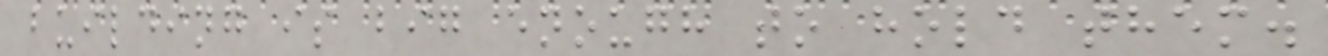building is big enough to hold them.
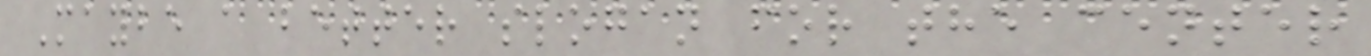Maybe a better slogan for the center
